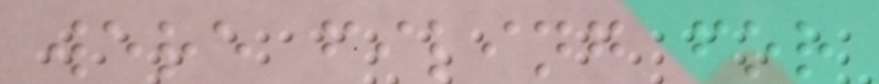were filing for
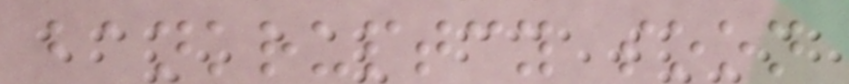bankruptcy soon
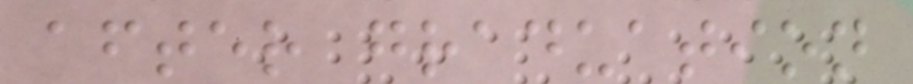after graduation
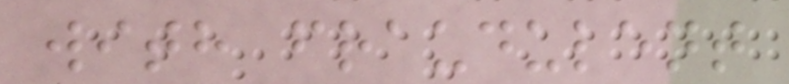with fraudulent
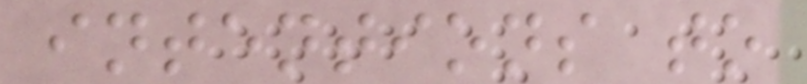intentions to
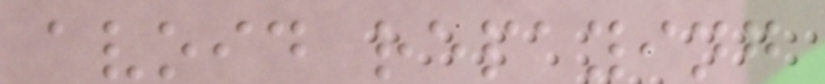avoid repaying
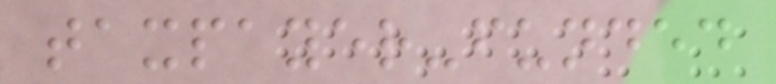taxpayer-funded
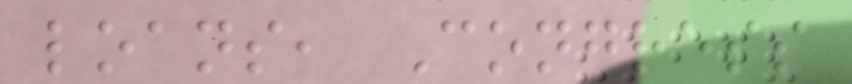loans, Congress
